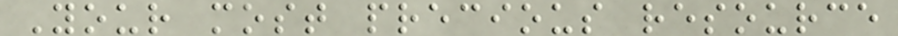Your most precious resource
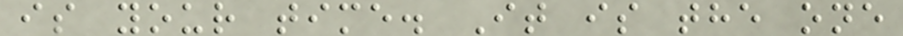is your time. It is the one
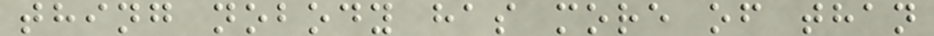thing nobody has more of than
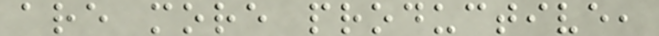are more productive,
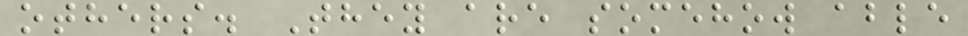others. They are somehow able
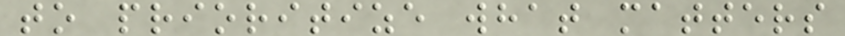to prioritize what matters
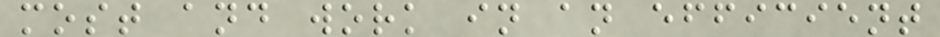most and work in an efficient
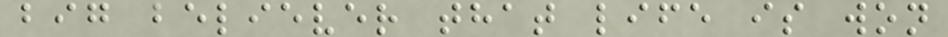big believer that life is won
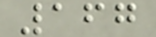167
